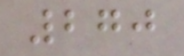270
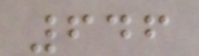646
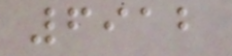6912
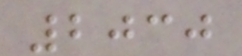2030
